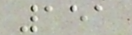151
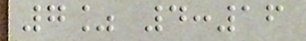7% 4:16
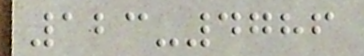123-4786
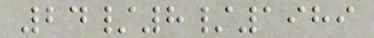24/8/1989
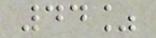44%
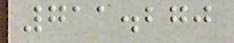711.270
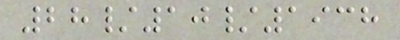28/10/1938
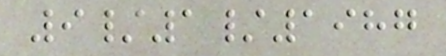9/1/1987
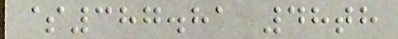$387.81 48th
